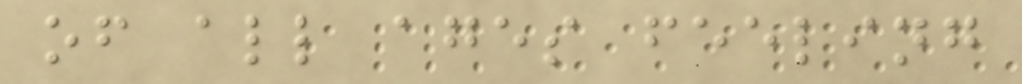of all ages feeling
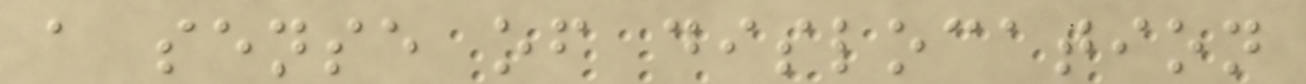a sense of dislocation
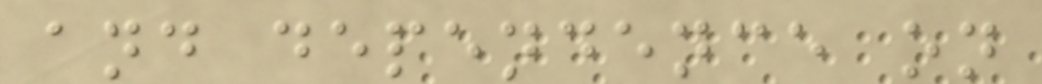and dependence on
